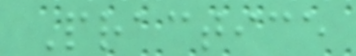Practice
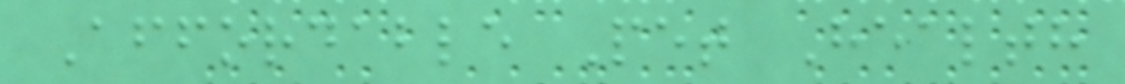Affordable Pet Health
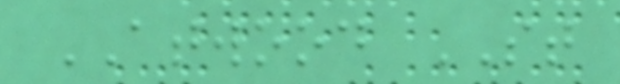ATWOOD ST
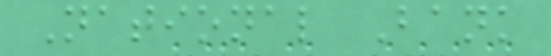National Bank
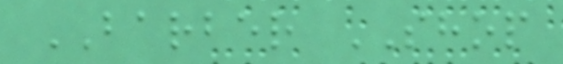BARBER SHOP
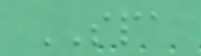SPA
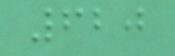620
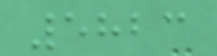5823
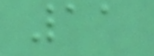11
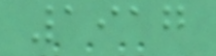1917
